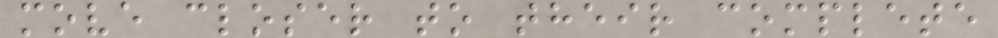move closer to their complete
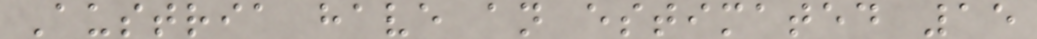Austria have an estimated 15
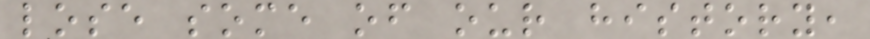lose some of our history,
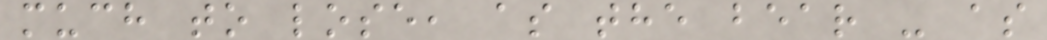much to lose, as the bear - as
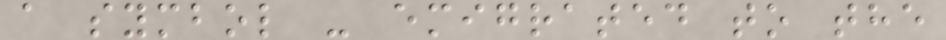a symbol - emigrated to the
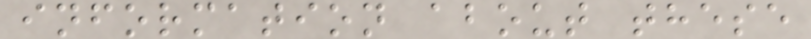information about these
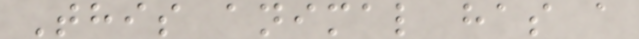This animal has a
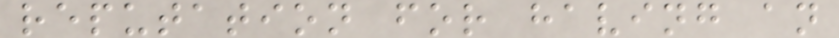reputation for having an
